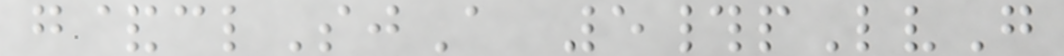g&clSjA 5#pLvG
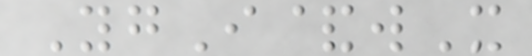YgI&wX
